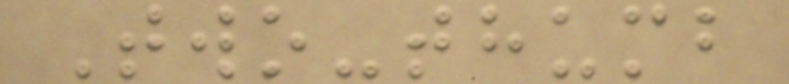Two-thumb
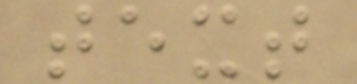text
